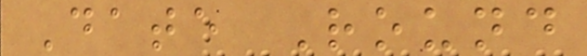Date Round
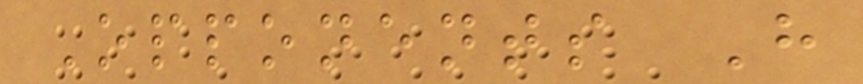Opponents H
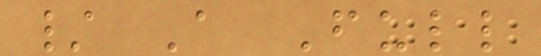/ A Full
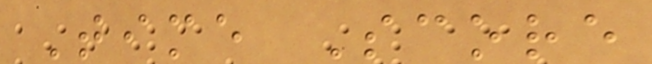Time Score
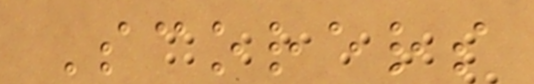Scorers
